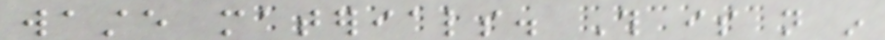waste materials. This is not in
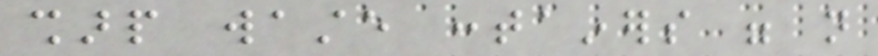sharp waste containers were not
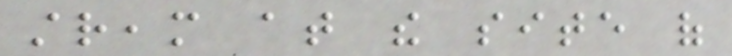stream at the site of
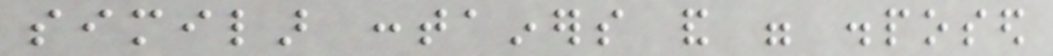similar containers and were disposed
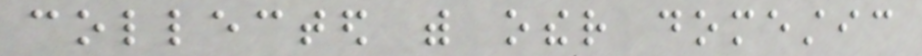collected with other domestic
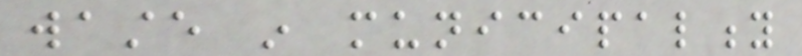waste in municipality
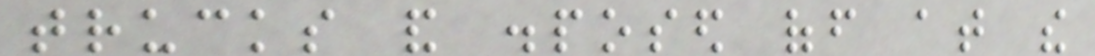trucks and disposed off at the
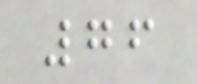76
